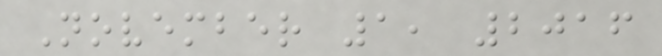November 1, 2016
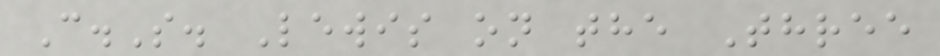C.S. Lewis on the Three
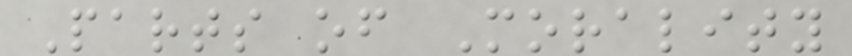Parts of Morality
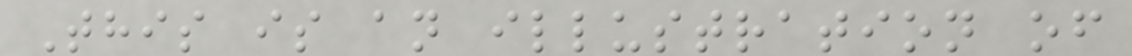This is an illustration of
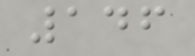146
